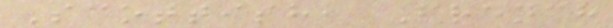Scottish, French
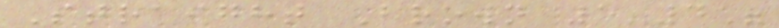Straight Brown 5'4"
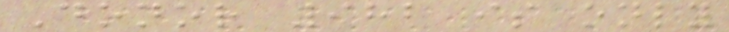Donor 982 is only
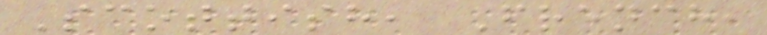Scottish, French,
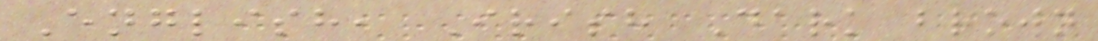English, Irish Dark brown
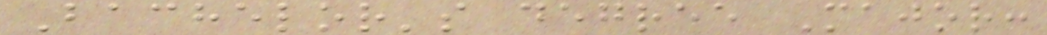Bachelor's degree Major:
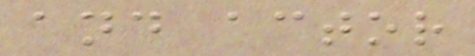and actor
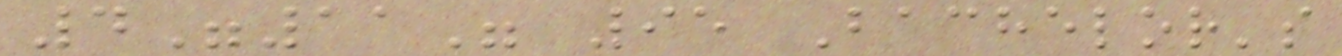4"11" 95 Bachelor's
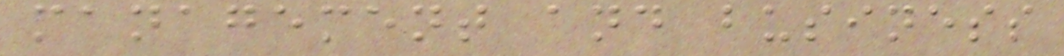management and business
